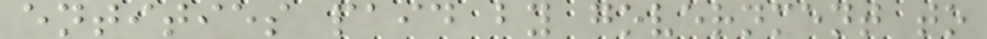entities paid by government to
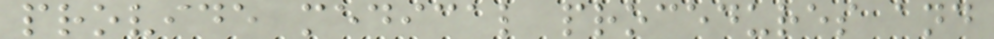provide medical procedures and
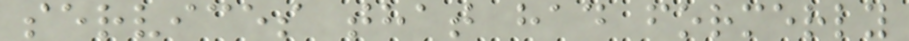services that had formerly
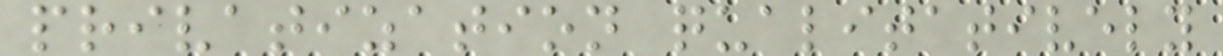privatization qualitatively
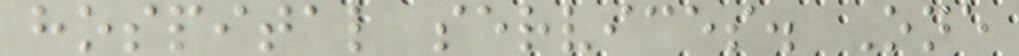hospital services. One
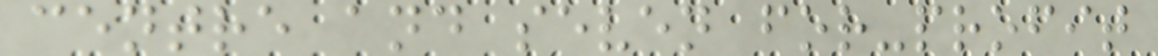centre and seven for-profit
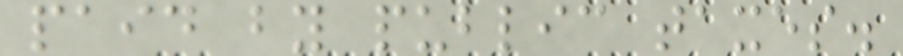paid by public taxes.
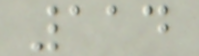114
